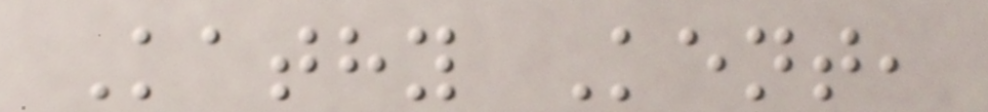Kathy Kent,
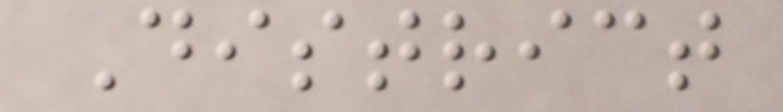District
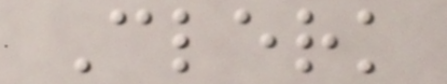Clerk
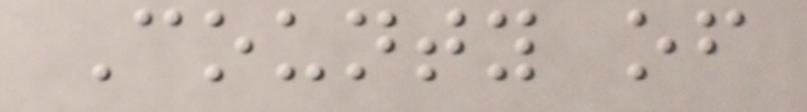County of
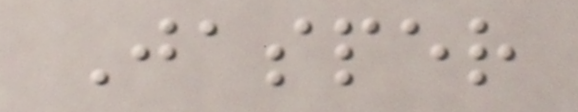Jasper
